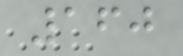160
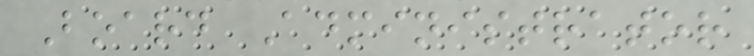Board Administrator
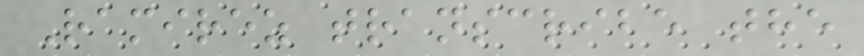Ramirez transcribe the
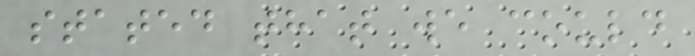stated that we could
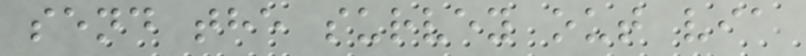send the survey out via
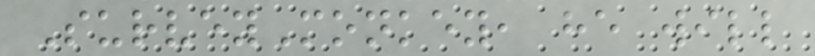SurveyMonkey, he will
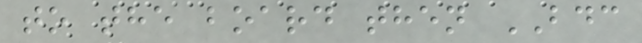to the board then BDC
